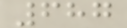687
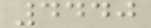4440
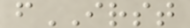fIRST
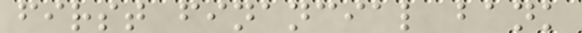first financial bank
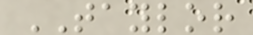TAYLOR
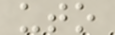uto
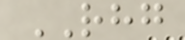RHG
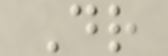Dr
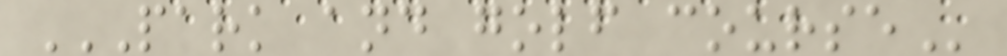PARK AND GOLF COURSE
